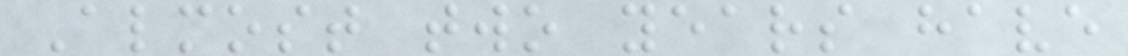Almost two years have
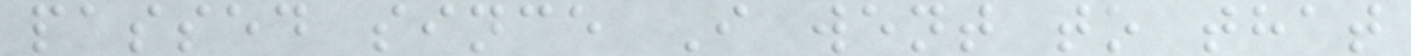passed since I went to that
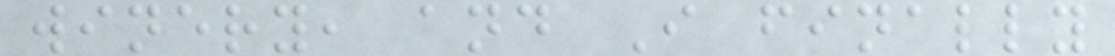winery, and I finally
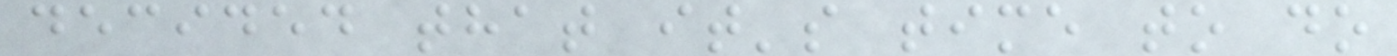decided that it's time to do
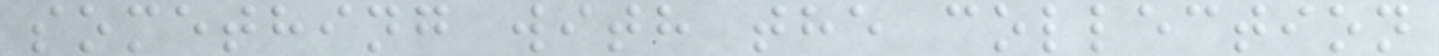something with the collection
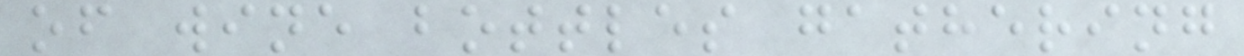of wine bottles gathering
